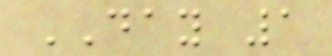DAY 1
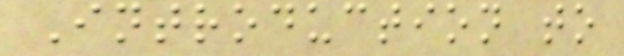Introduction to
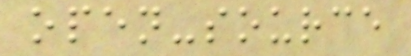open-source
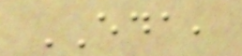EDA,
